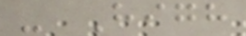- High
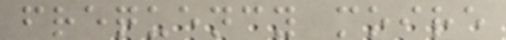frequency moire
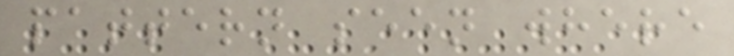pattern seen where
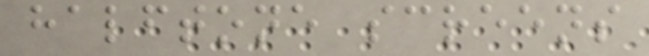halftone screens
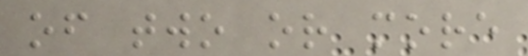of two or more
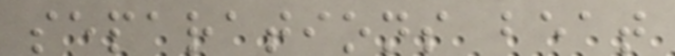separations beat
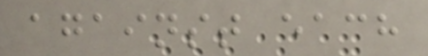against each
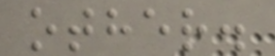other.
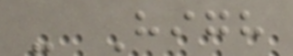- High
